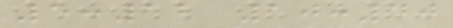5:12 10:40
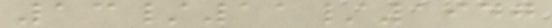13/11/1947
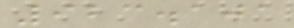923.101
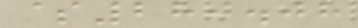$280.08
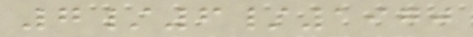7/6/1970
